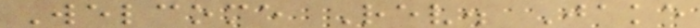Welcome Rev. Jake
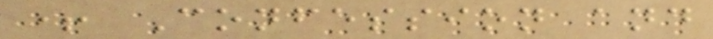+ Confession and
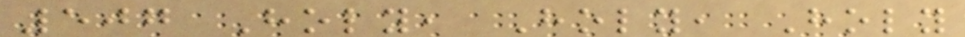507 Holy, Holy, Holy
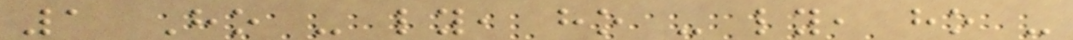1 Ho - ly, ho - ly, ho -
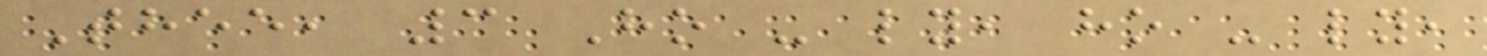Thee, 3 Ho - ly, ho - ly,
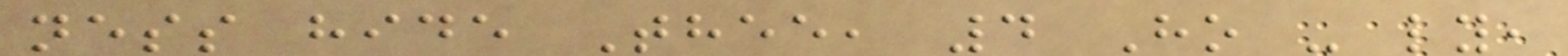ness hide Thee, 4 Ho - ly,
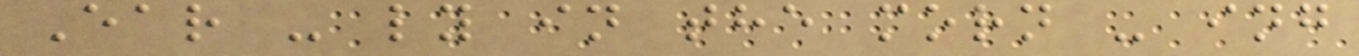Ear - ly in the morn - ing
